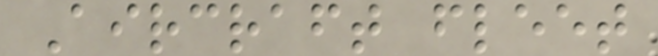Aircraft fleet
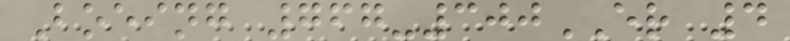Boeing 767-300ER 4
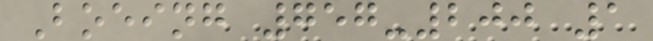Boeing 757-200 1
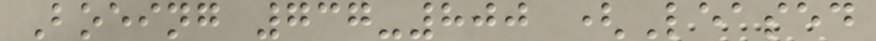Boeing 737-800 (Leased
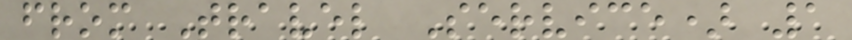from Travel Service) 1
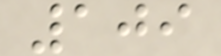109
